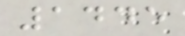1445
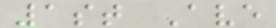1st Ave
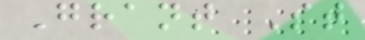Grant St
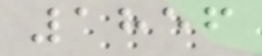1856
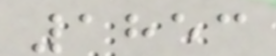1853
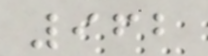962
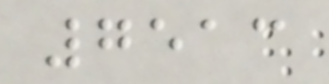7513
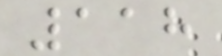118
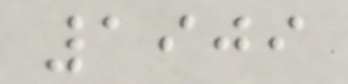1909
